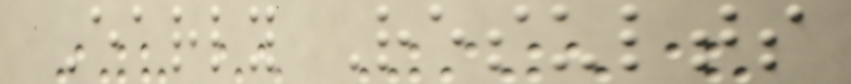Early Results
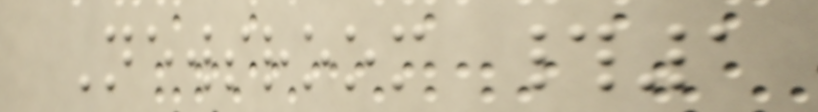Newsroom #1
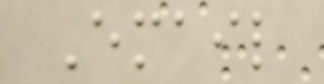Email
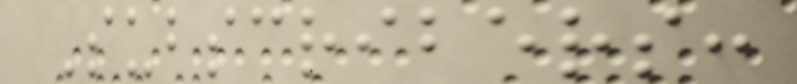Subscribers:
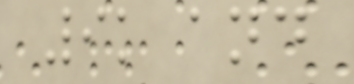9k and
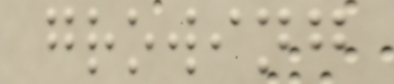growing
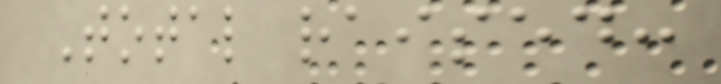Total raised:
